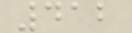412
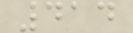414
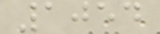1054
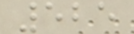525
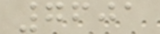7601
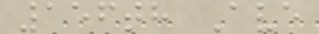156th Ave
